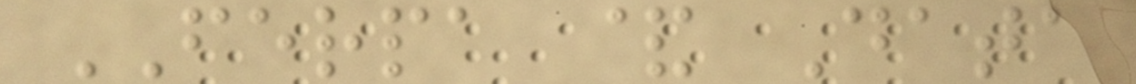FERPA & Data
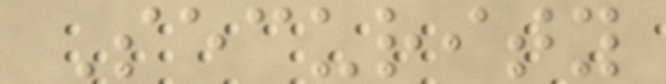Security
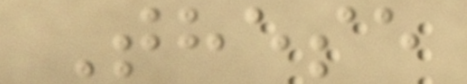These
